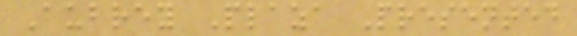Aubrey Plaza Presented
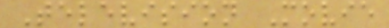Television Movie
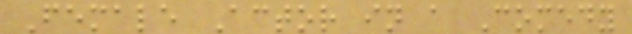Female Actor in a Comedy
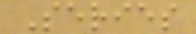Series
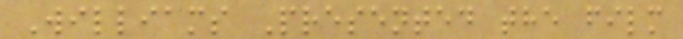Williams Presented the film
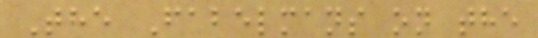The Fabelmans on the
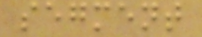segment
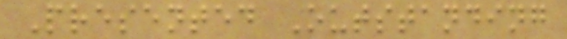Presented Outstanding
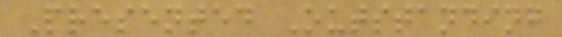Presented Outstanding
